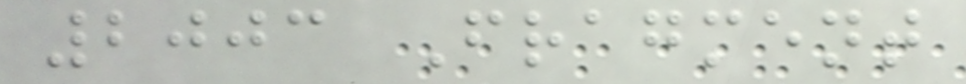2003 Fragment
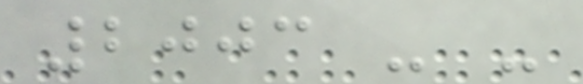2003 - -
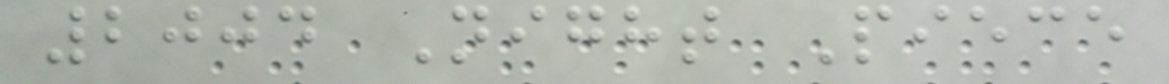2004 Night Piece
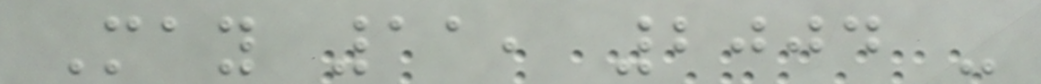May 11, 2004 -
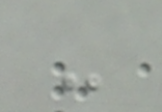-
